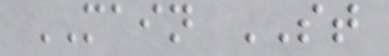MAIN ST
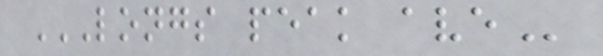LONGS PEAK AVE
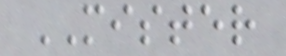MISTER
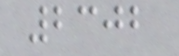2302
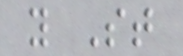y St
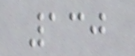130
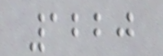1220
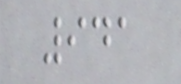941
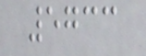5733
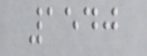1540
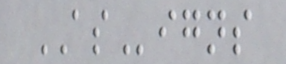ASigns
